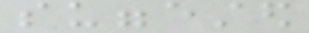suggested
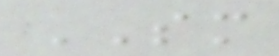SM
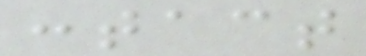contact
